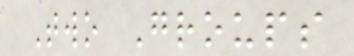Two Groups
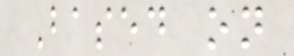Based on
